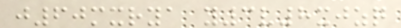j60mxrya y3v8xjzq
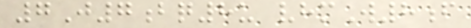7J7bq8u vhmW8f
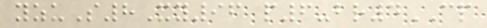yzuS8Xy96 p6-br4CP
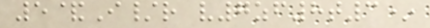5&I/r v7zf8t3*
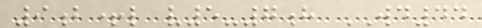9b+l v5-7h WD44
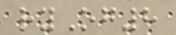ryOg8
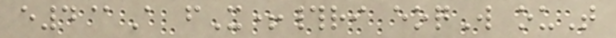e4@A fX+#ri eoqW ouT
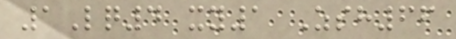1Lq4 xy1 Zsh66
